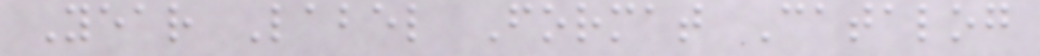Year Label Format Catalog
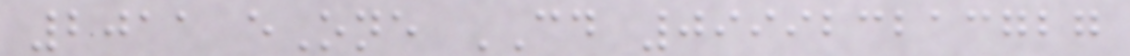2011 eOne CD 099923213727
